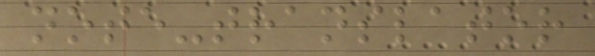note-translator
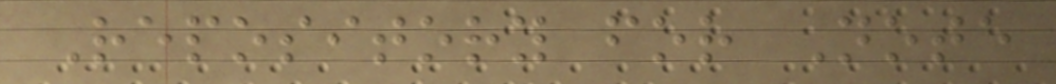Repository for Note
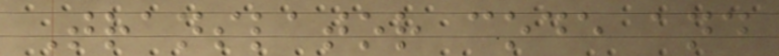Translator code and
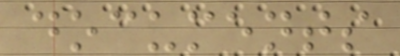documents
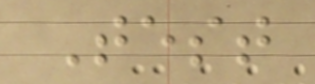Test
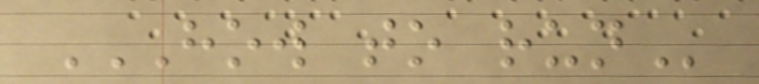HOW TO RUN
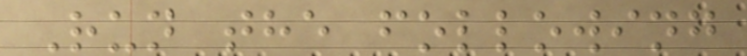Run the following
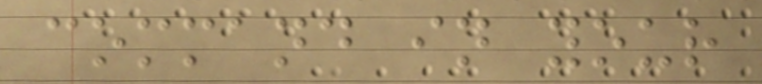command in your
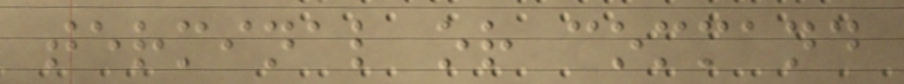terminal or command
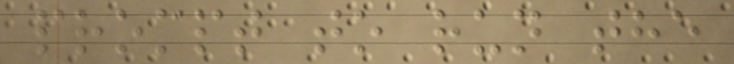prompt to run the
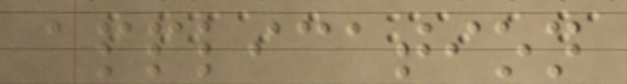application
